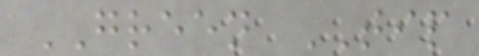GREEN TIP
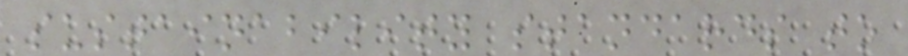sustainability standards to
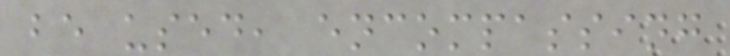be used, encompassing
